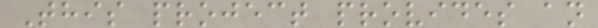This project provides an
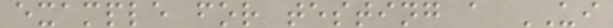example for testing a UI
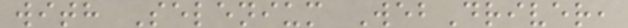with Selenium WebDriver,
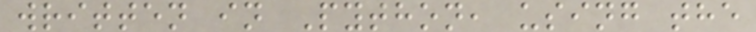written in Python, using the
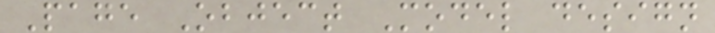Page Object Model design
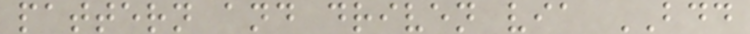pattern and driven via BDD
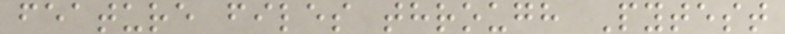feature files through Pytest
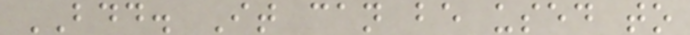BDD. It can be used to
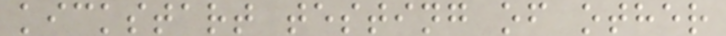kickstart testing of other
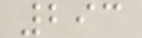293
